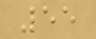55
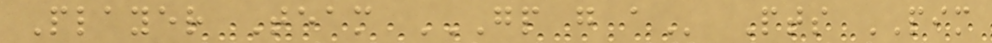Player Team GP G A Pts PIM
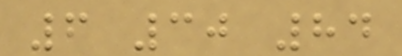6 30 84
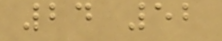24 52
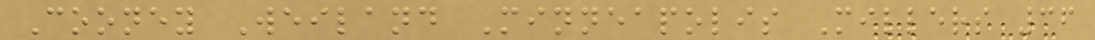Cooney Weiland Minneapolis Millers 36
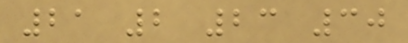21 2 23 30
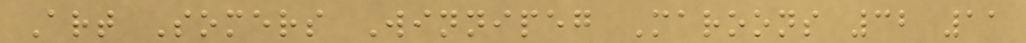Art Somers Winnipeg Maroons 32 11
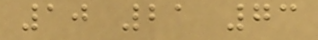10 21 73
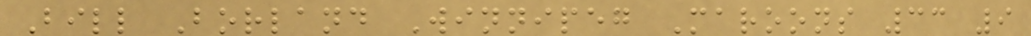Bill Borland Winnipeg Maroons 33 9
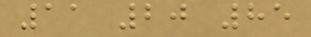11 20 85
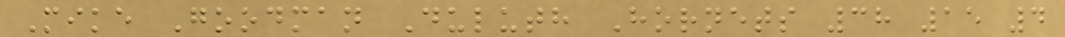Mike Goodman Duluth Hornets 38 15 4
